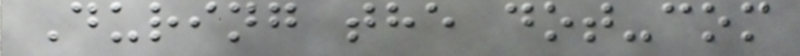During the dot-com
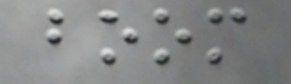boom
